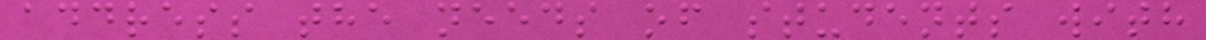address the needs of students with
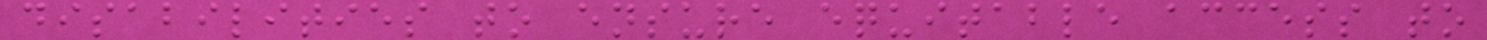disabilities to ensure equitable access to
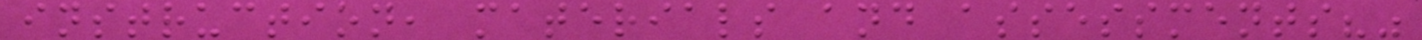instruction, materials and assessments?"
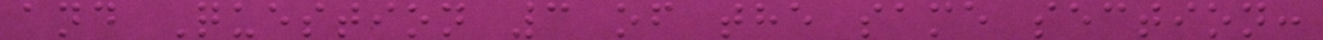and Question 3 of the same section:
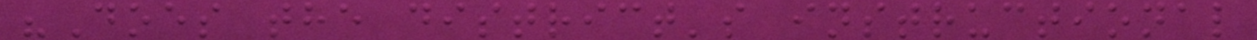"Does the district's instructional
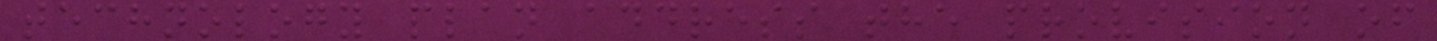technology plan address the provision of
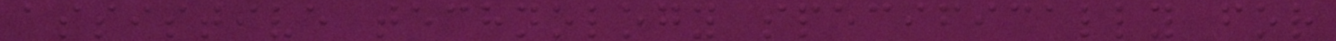assistive technology specifically for
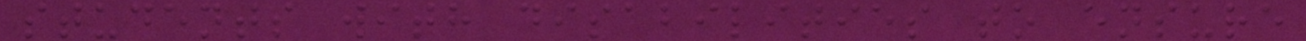students with disabilities to ensure
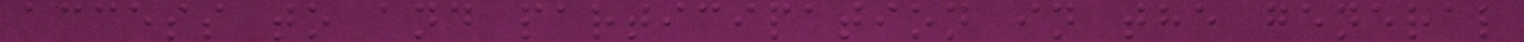access to and participation in the general
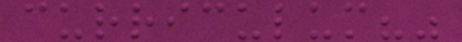curriculum?"
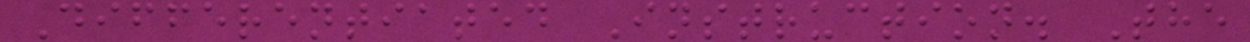Differentiated Instruction. The
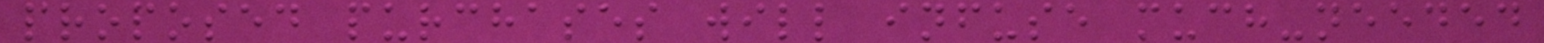proposed purchases will infuse much-needed
